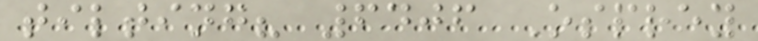tilting? 6406 Osprey
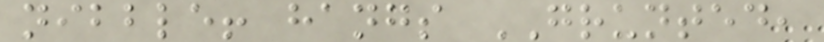nibble! hangs GRUNTED,
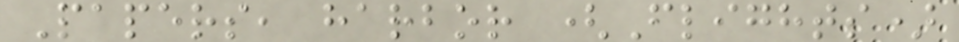Papers, harbor (Flights)
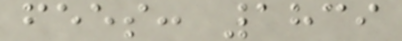fees: 1839
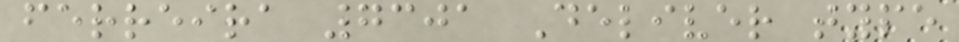ferreira 7301 Deliver type
